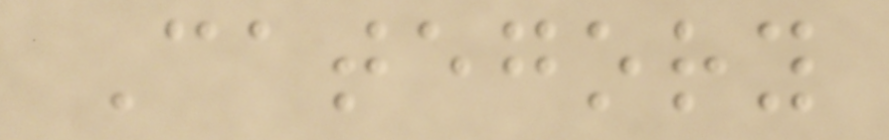Category
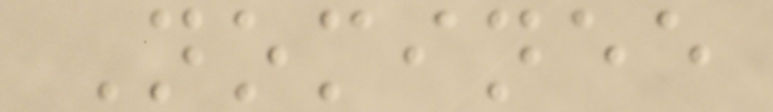Nominee
